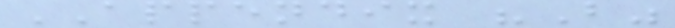APPENDIX "B"
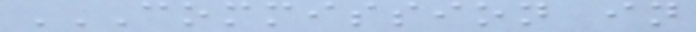COMMISSION IN
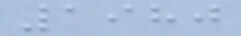1980
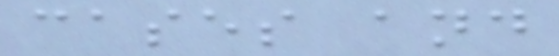cases and
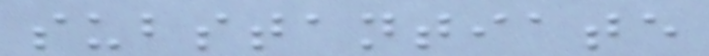substantiate
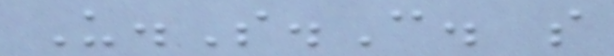U.S.C. s
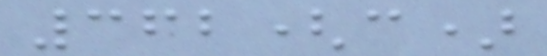362(c)
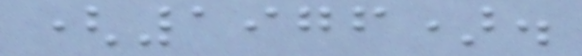(1976).
